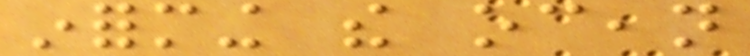informing the ocean
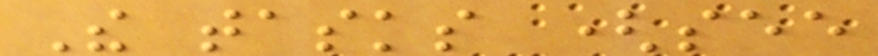The tasks (see
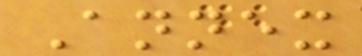Annex
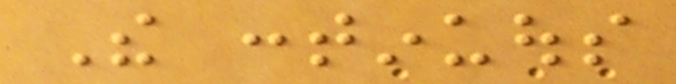The continuous
